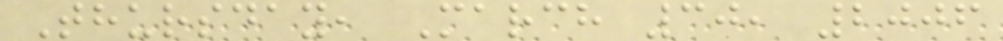Thursday, March 30, 2006
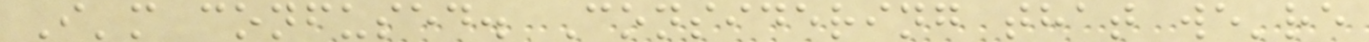I'm confused. Considering that we're
